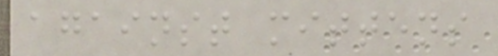against mittens
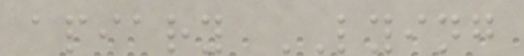apiary LYING
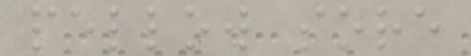pellow sore
